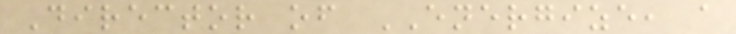Director of ENERGIZE, a
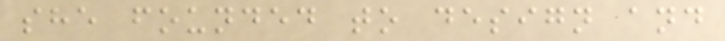she founded to design and
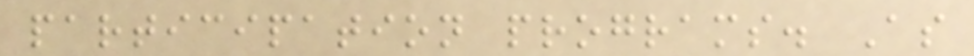participation programs. As
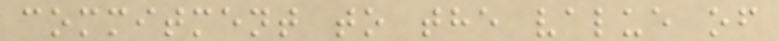commitment to the value of
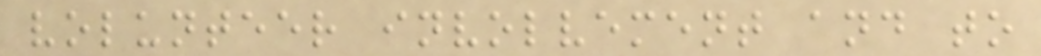volunteer involvement and to
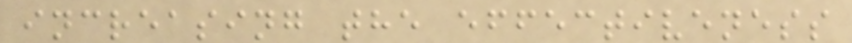increasing the effectiveness
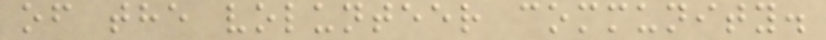of the volunteer community.
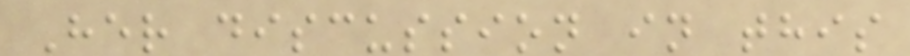Her discussion in this
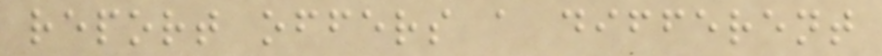report offers a different
